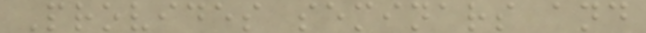Provides seminars and
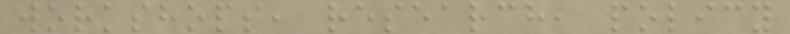workshops, research, policy
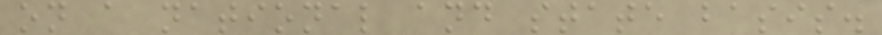on a national and state basis.
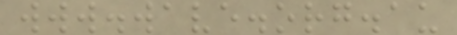www.wave.org.au
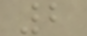2
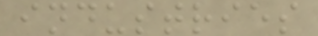industries
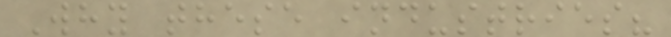Why these industries?
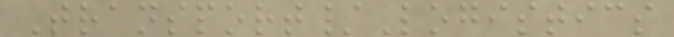Transport/Logistics
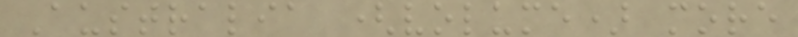Australia (volume) more
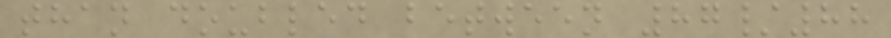than doubled between 87/88
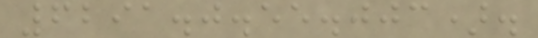6291.0.55.003).
